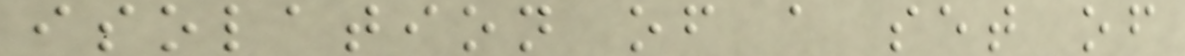isolation of a set of
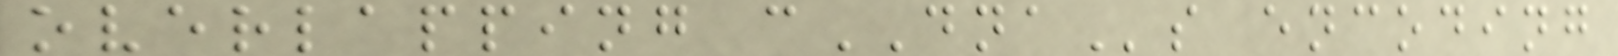overlapping cDNAs encoding
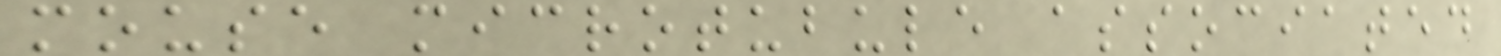mouse microtubule associated
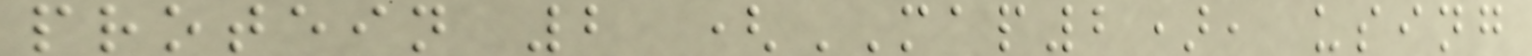protein 2 (MAP2), using
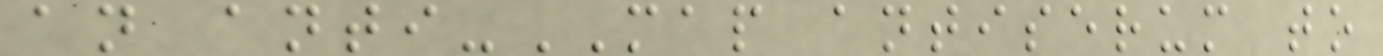an anti-MAP antiserum to
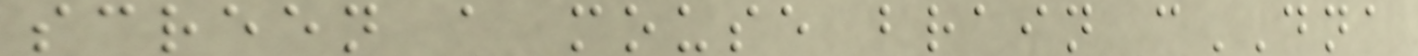screen a mouse brain cDNA
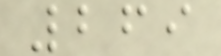269
